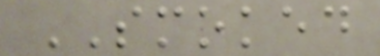SMOKED
